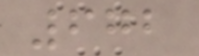672
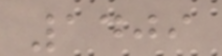1409
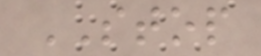STOP
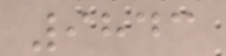9843
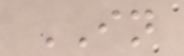IN
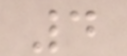4
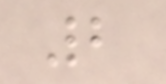2
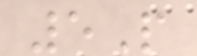5P
